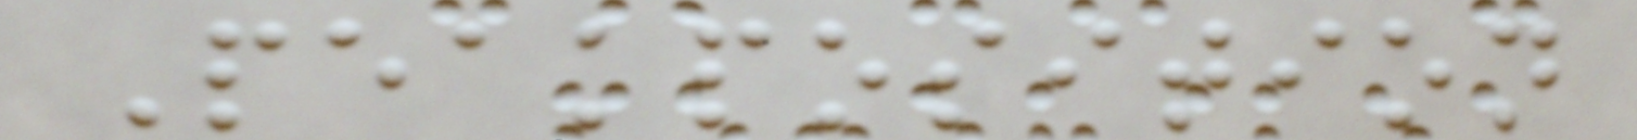Peakposition
